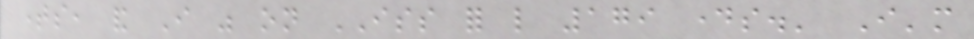times, and I was on ISS for like 179 days.' I'm
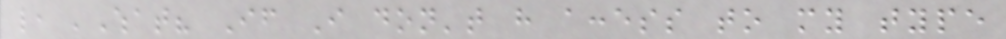like, 'What? If I don't have access to my type
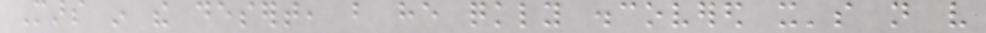Mars in the desert, but he quickly discovered it's not very
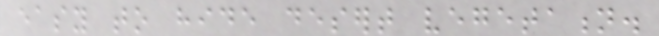easy to hide desert vegetation.
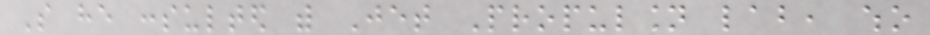So he consulted with Jet Propulsion lab, who
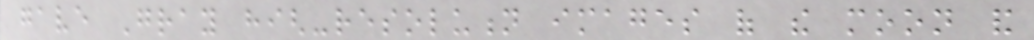gave Gray high-resolution images of the moon and
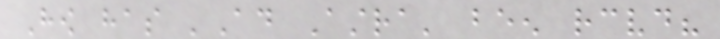How has 'Ad Astra' been received?
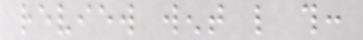review went like this:
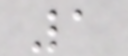1
